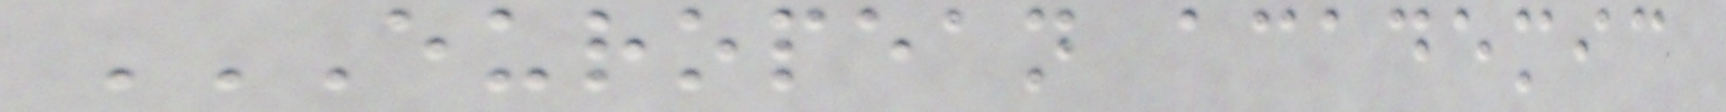EUROPEAN ACADEMIC
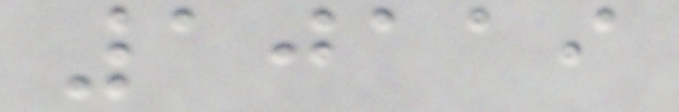10119
